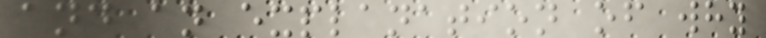and an explanation of why
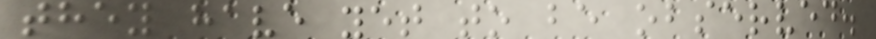they have yet to be observed.
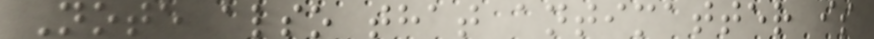Note also that antimatter is
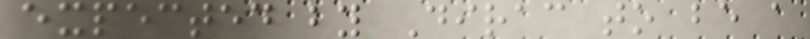expected by Dirac to be a
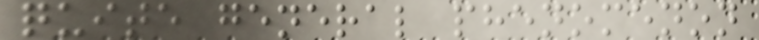quite general phenomenon
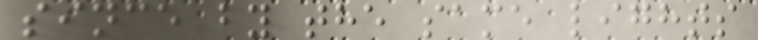since by the same lights
